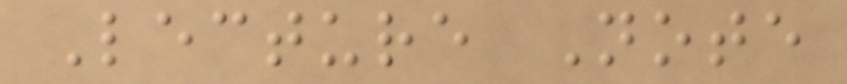Lecture Note
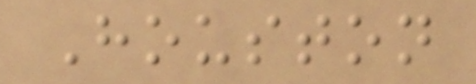Houston
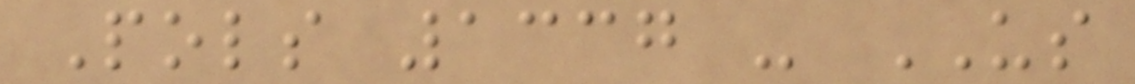Pols 1337 - US
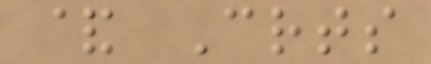& Crts
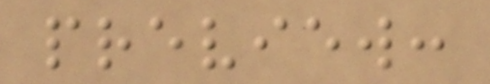preview:
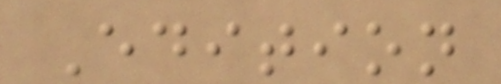Edition
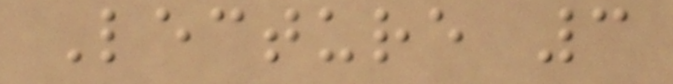Lecture 3
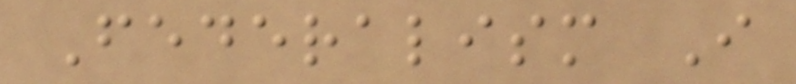Federalism I
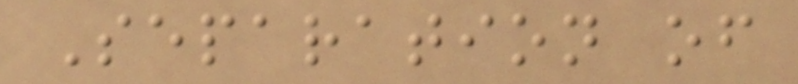Separation of
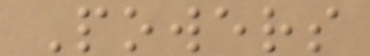Powers
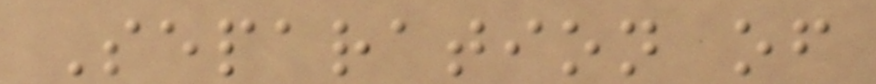Separation of
